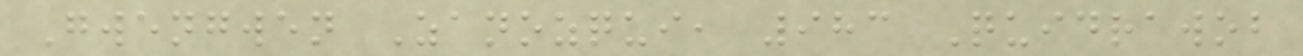Gwengwen Zanozqui, 983 Quidrawob
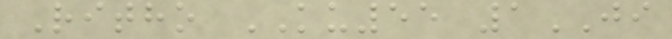Ritho KU55 1JI
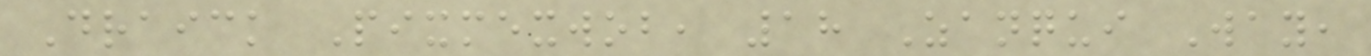Draick Pixmexwob, 18 Zanqui Way,
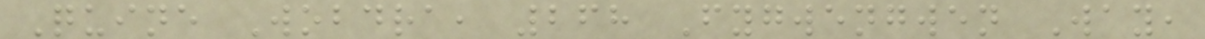Quine Wobdra, 268 Fygwengwen Way,
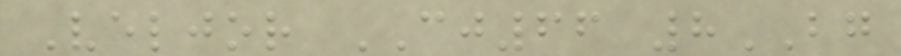Veljor CJ66 8BG
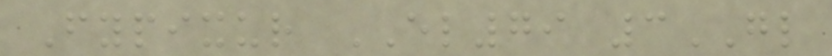Fypixur EL79 3GL
